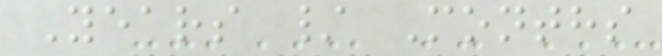Years / Months
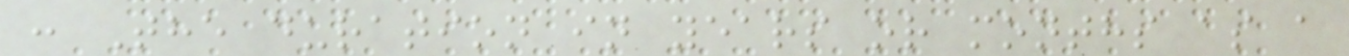: The duration in years or months as a
